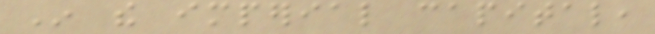In the imperial capital,
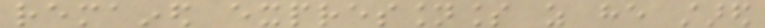remained expressionless as he stared
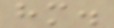him.
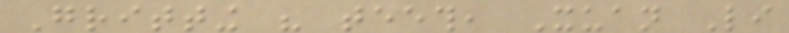Gritting his teeth, Xuan Li
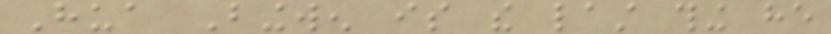Hua Bingwen is the last thing he
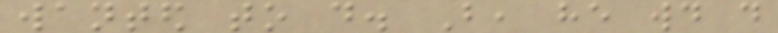wanted to do. But, he would do
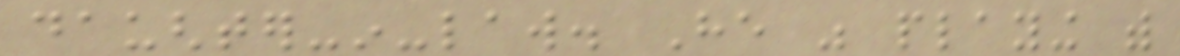daughter-in-law. He was playing with
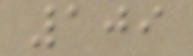109
